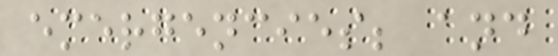emergencies; and
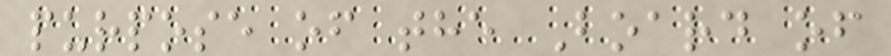purpose of the Board of
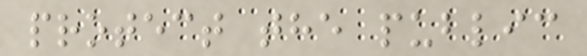protect the public
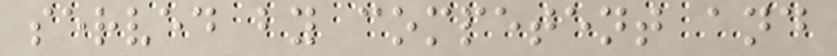served by competent and
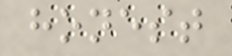honest
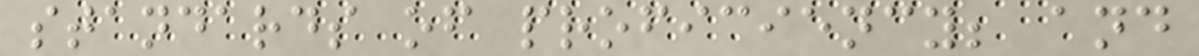standards of proficiency; and
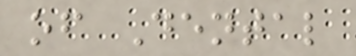of Dental
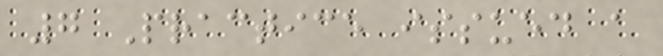7 Practice issued a
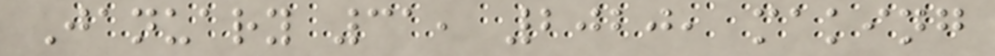January 31, 2020, making
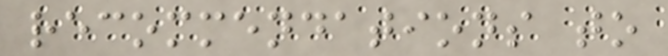recommendations to
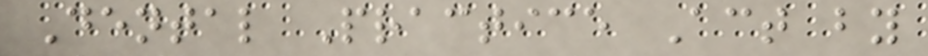Dental Practice Act by
